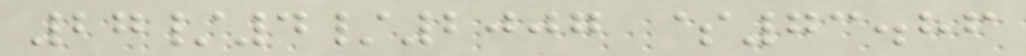27/4/2007 $73.86
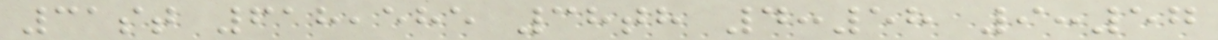31st 618,585 38th 4:58 9:57
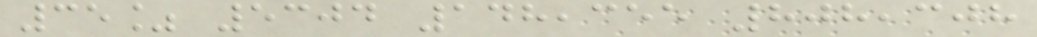35% 5304 148,355 808,308
